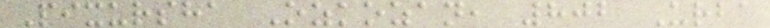Pixursha Ozkozan, 802 Urba
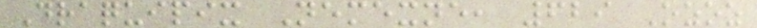Draquipix Nemexne, 629 Ozoz
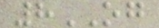8OG
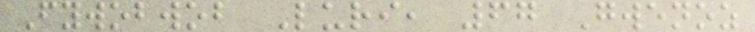Fywobwob Luri, 67 Gwenoz
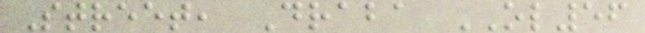Street, Draba OL56
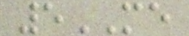5ME
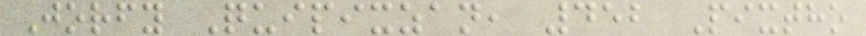Jorfy Quipixzan, 452 Pixtho
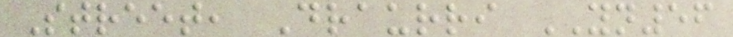Street, Draurri YN56
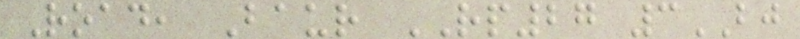Road, Baur RP27 3BJ
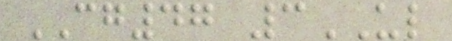CG47 3UL
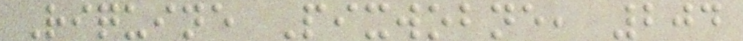Riquine Pixwobne, 204
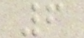6
